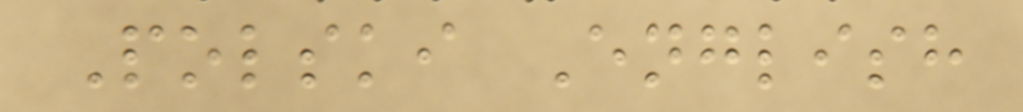Polski English
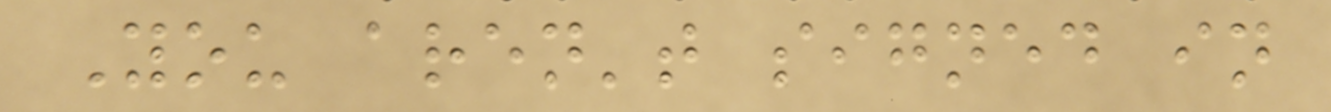You aren't signed in
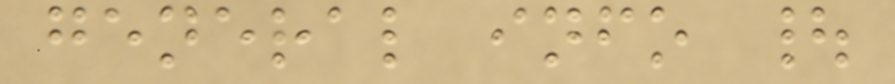general info |
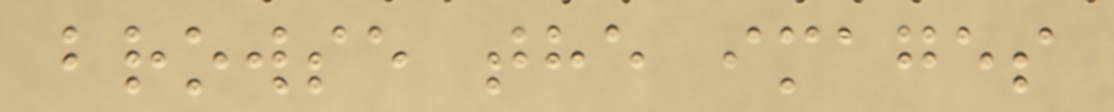browse the images
